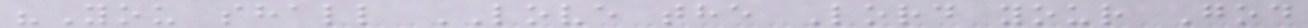"You shall LOVE the Lord your God
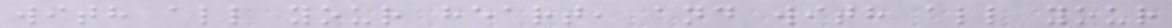with all your heart, and with all your
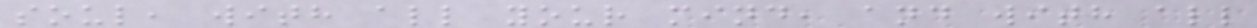soul, with all your mind, and with all
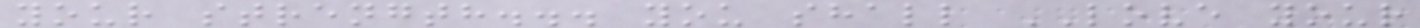your strength... you shall LOVE your
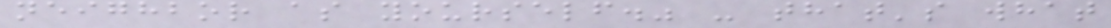neighbor as yourself." - that's what
